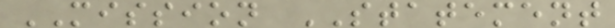MISSION STATEMENT
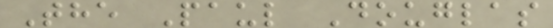The Paul Douglas
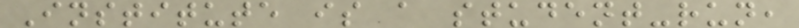Institute is a student-run,
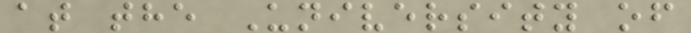at the University of
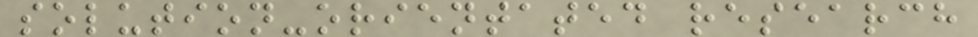solution-orientated research
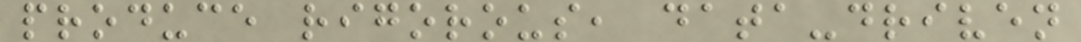produce rigorous, data-driven
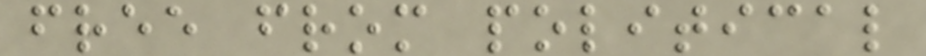free from political
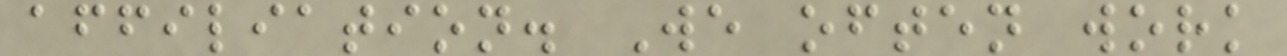affiliation. We often work
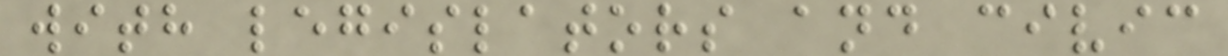with legislators and civic
